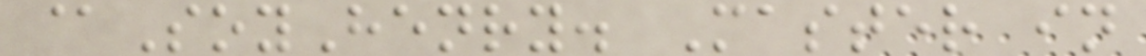@SoyHenry. Master in
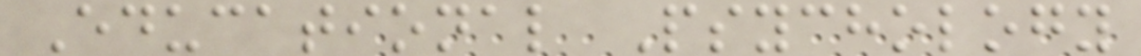Educational Psychology
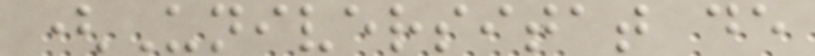(Universitat de
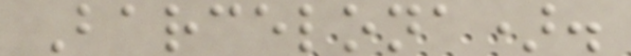Barcelona).
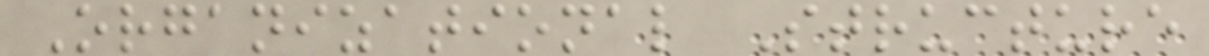Organizational Structure
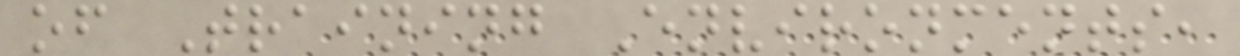of Training Environments,
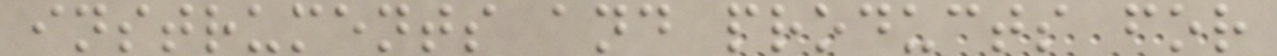instruments and products for
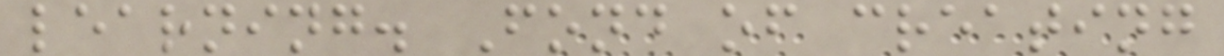learning. Fond of creating
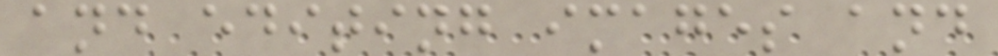and editing images and
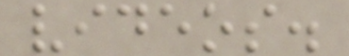videos.
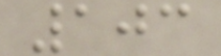103
